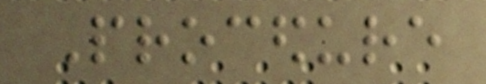Procedure
